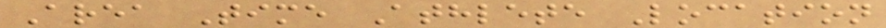Area Time Athlete Location
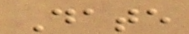Date
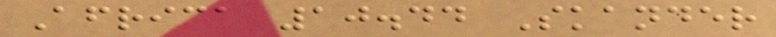Africa 10.44 Skander
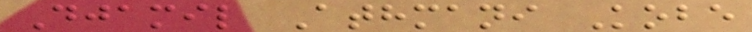Djamil Athmani Kobe
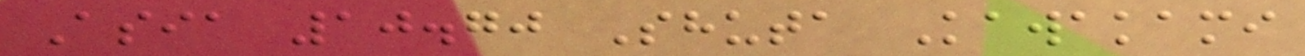Asia 10.70 Shuta Kawakami
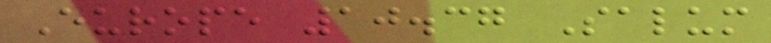Europe 10.37 Salum
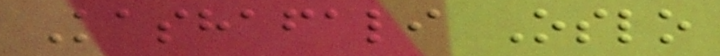Kashafali Oslo
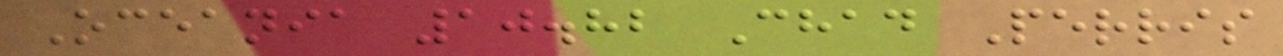Oceania 10.82 Chad Perris
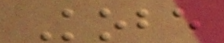Kobe
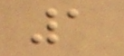1
